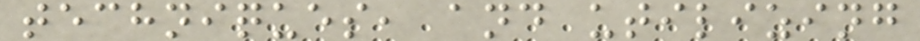techniques, and utilizing
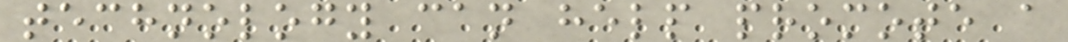technology can help promote a
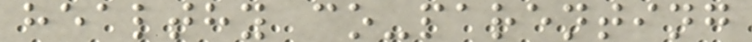healthy co-parenting
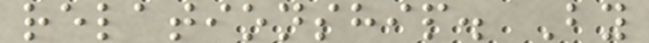relationship. By
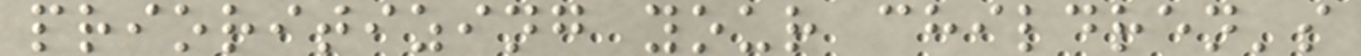prioritizing your children's
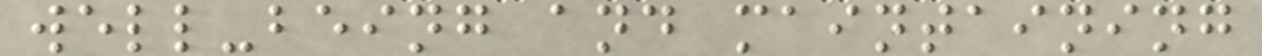well-being and maintaining
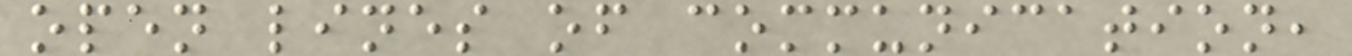open lines of communication,
